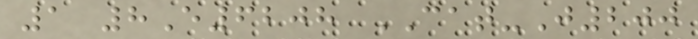1 8E6208 CAT-J200
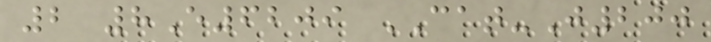2 8E6209 CAT-J200
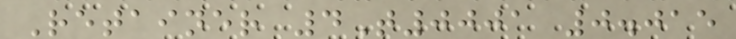Retainer 4T0001 0.015
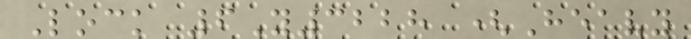Lock 6Y3228 (Heavy
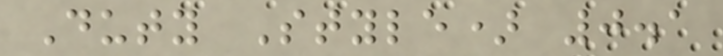Duty Style) 0.1
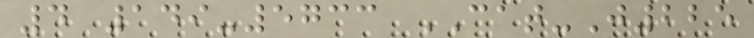4 149-5733 CAT-J225
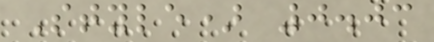Style) 0.03
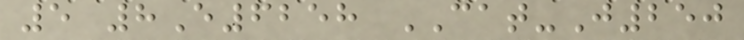5 8E6258 CAT-J250
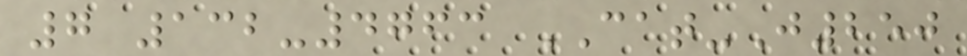7 132-4763 CAT-J250
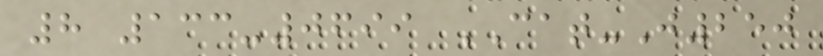8 133-0699 CAT-J250
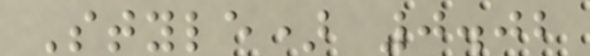Style) 0.02
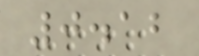0.12
